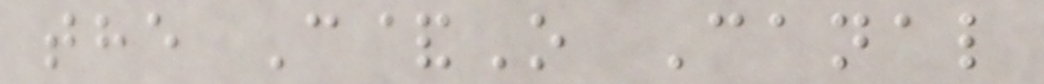the C&O Canal
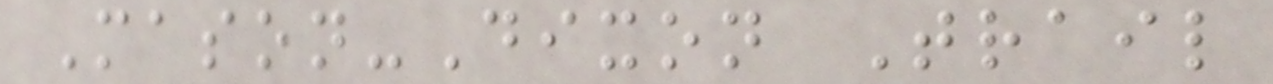Mason-Dixon Trail
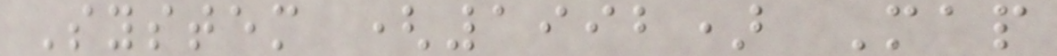System (1992) Map
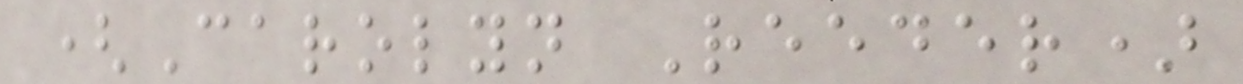(Carolyn Reeder)
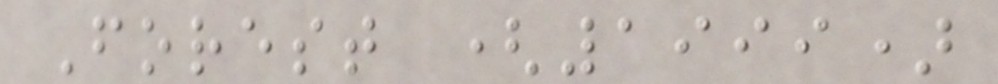Forest (1999)
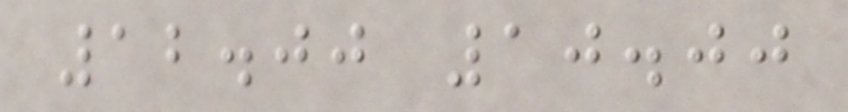12.00 10.00
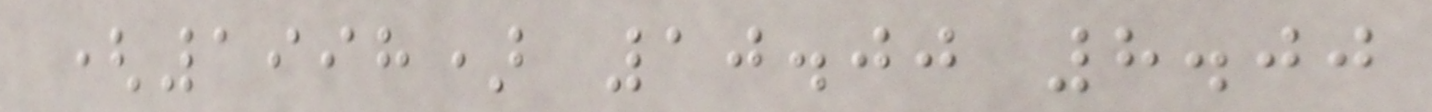(1998) 10.00 8.00
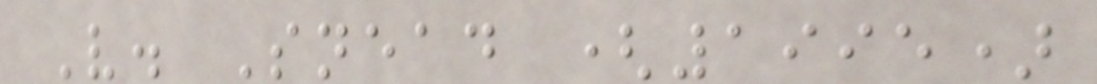V. Snead (1995)
